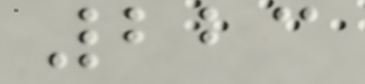223
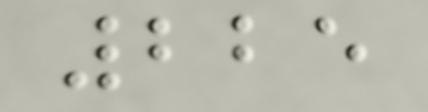225
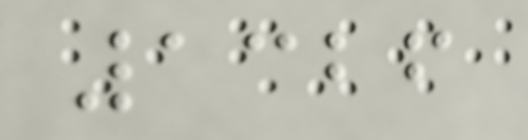1326
